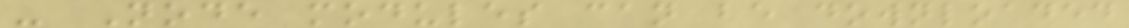- Node modules can be downloaded
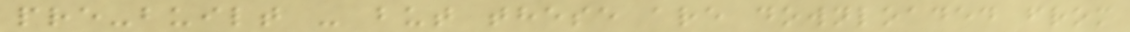pre-built - but these are downloaded from
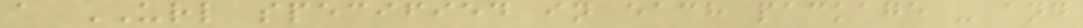a URL specified in each package - and
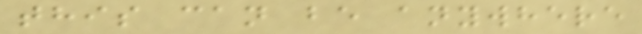this can be anywhere
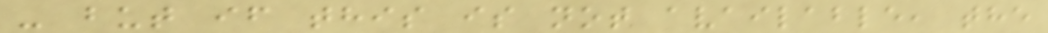- but if this is not available, the
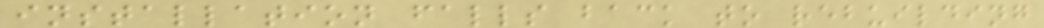installation falls back to rebuilding
